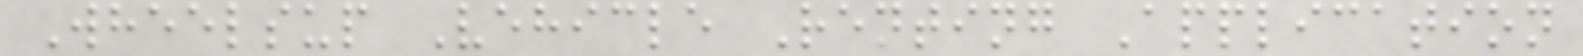Wheelsup Vehicle Renting Application
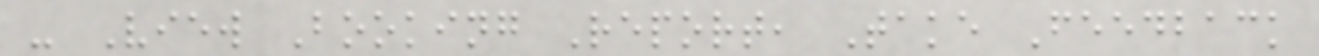- View Booking Report, Take Feedback
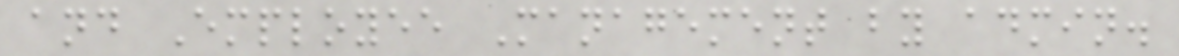and Employee Management by admin.
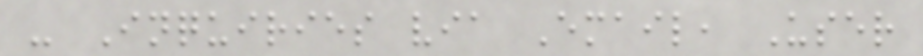- Inquiries via Email, User
